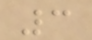3
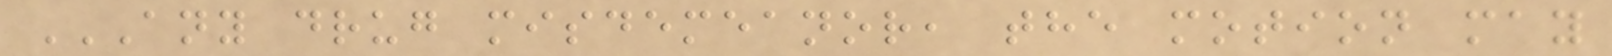ANY DRUG MISDEMEANOR, THE MOTION MAY
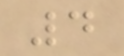4
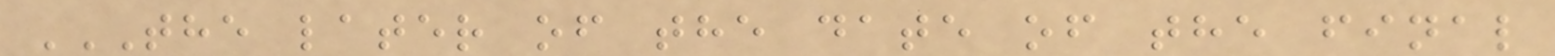THE LATER OF THE DATE OF THE FINAL
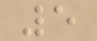5
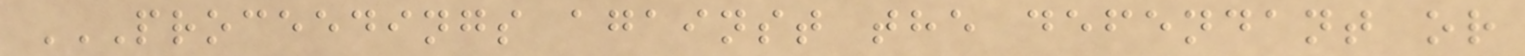PROCEEDINGS AGAINST THE DEFENDANT OR
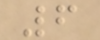6
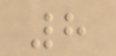8
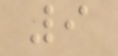9
